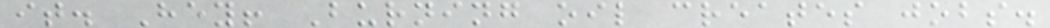it. Hey! Burning oil creates jobs.
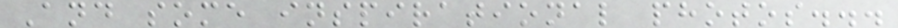And some inspirational photos...
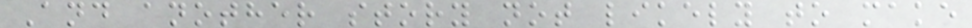And another story not likely to make
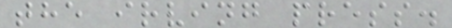the irving press.
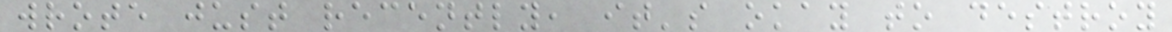wrote just recently, it's okay to destroy
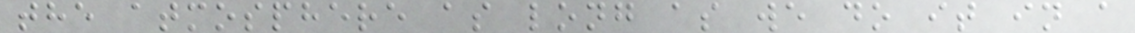the atmosphere as long as we do it in a
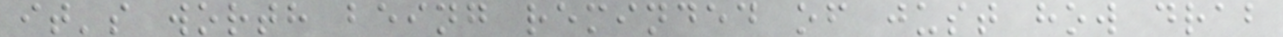it's worth being reminded of just how drab
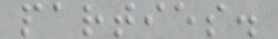parties.
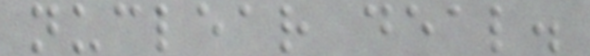nuclear deal.
